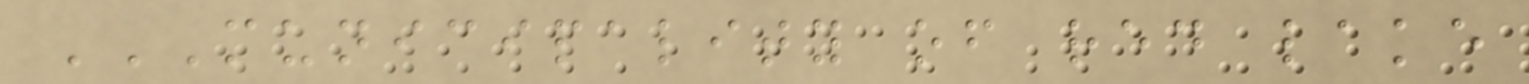MUNICIPALITY OF RED LAKE
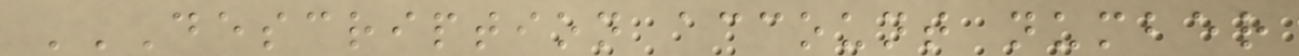DESCRIPTION ACCOUNT NUMBER
